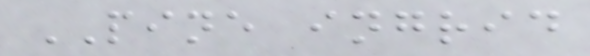PINE ingrid
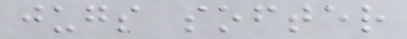jugs softer
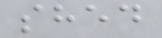shed
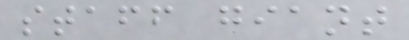staff giant
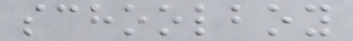schoolboy
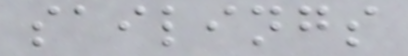sailings
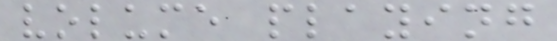volume playing
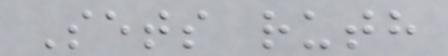Sets ruth
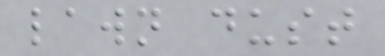lawn dust
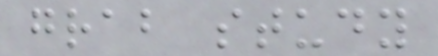grab study
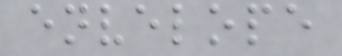envelope
